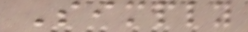Simply
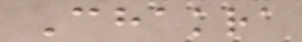Chakra
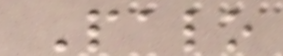Palo
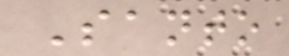Santo
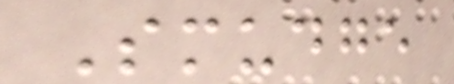Smudge
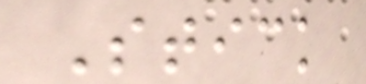Stick
